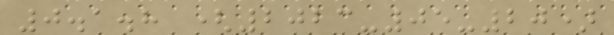0.1.8 (2023-05-20)
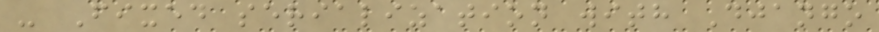- Fixed serialization with Django
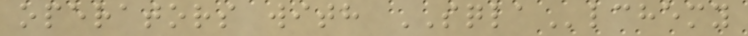operators with SQLAlchemy
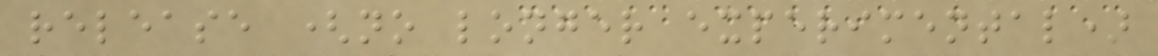release (no longer experimental)
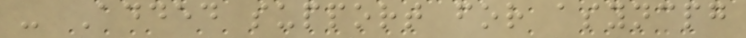- Added support for asyncpg
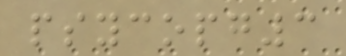psycopg3
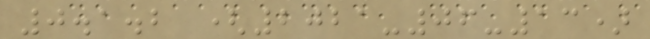0.1.2 (2021-06-13)
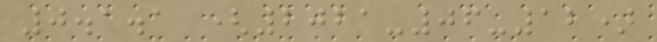0.1.1 (2021-06-12)
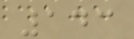143
